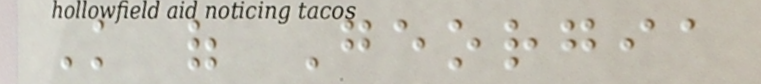Knowledge of Georgia
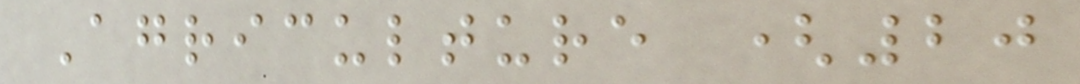Agriculture (20
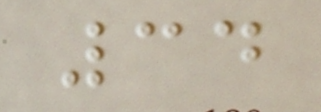34
